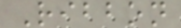Ribbon
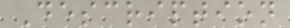Description
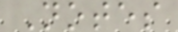Notes
